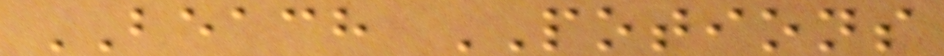BEACH POTIONS
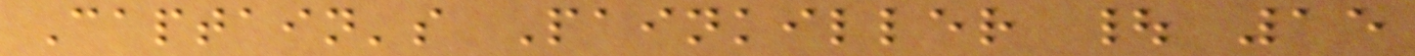Captain's Painkiller | 15
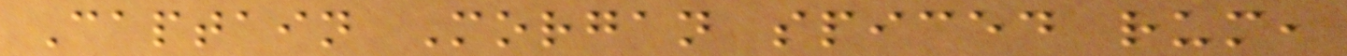Captain Morgan spiced rum,
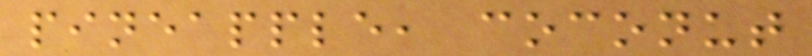pineapple, coconut
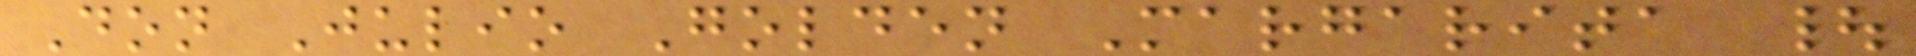Don Julio Golden Margarita |
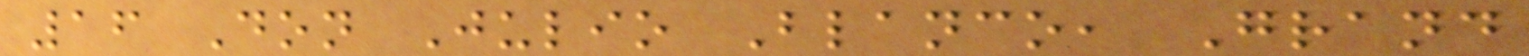16 Don Julio Blanco, Grand
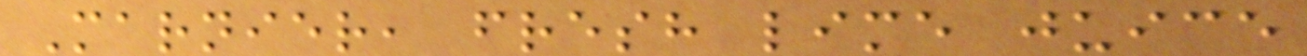Marnier, fresh lime juice
